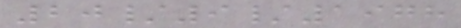20/9/1978
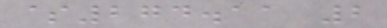$274.11 2
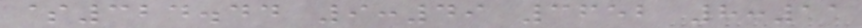$324.44 9:49 3652 8:11
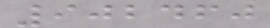902460
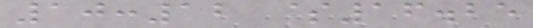10:12 $16.25
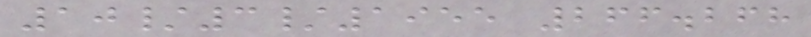10/3/1955 266.268
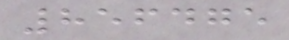856475
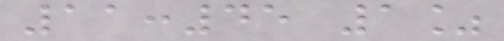11:45 1%
